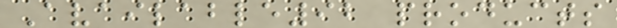Available92 products
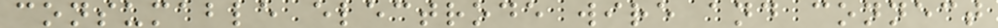consumable electrode wire and connect
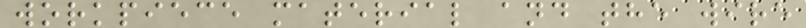workpiece material and the wire
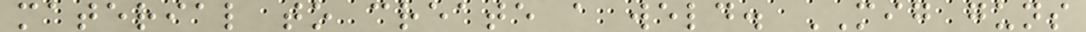material to create a weld. MIG guns
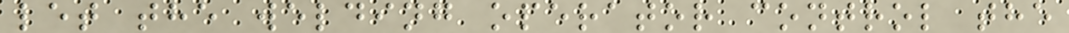let the welding operator control the
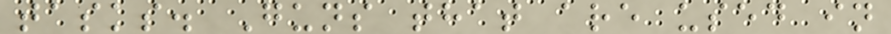tasks. Guns that are used in
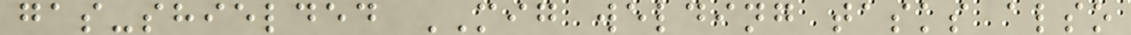gas-shielded MIG welding tasks also
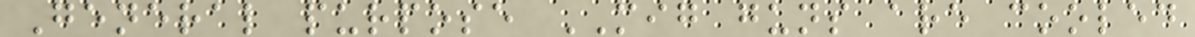General purpose MIG guns are cooled
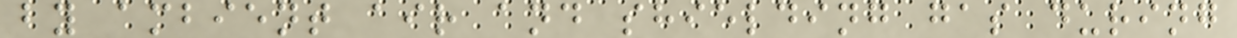by ambient air and shielding gas during
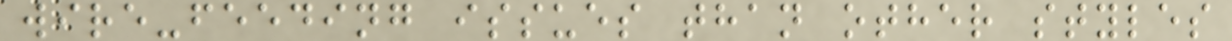wire-feeding issues than other styles
